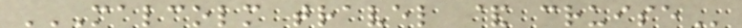MALCOLM TRAVEL & CRUISE
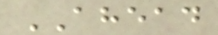AHEAD
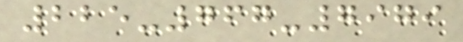225-767-7979
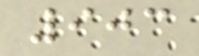903
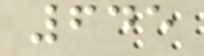645
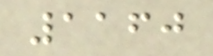1160
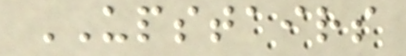UPSTAIRS
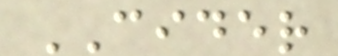CIDER
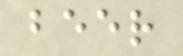beer
